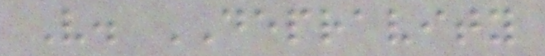V. DEPRAVITY
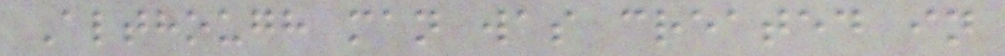Although man was created in
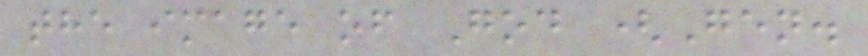the image of God (Gen.
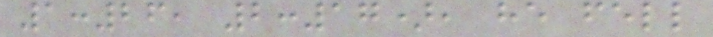1:26, 2:17), he fell
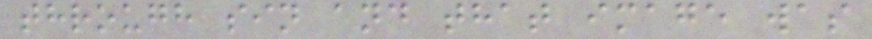through sin and that image was
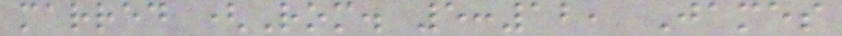marred (Rom. 5:12, James
